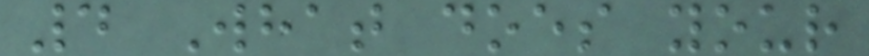4 What does your
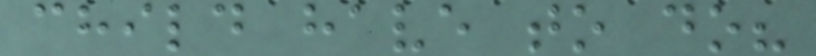child have to do?
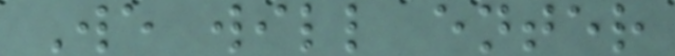We will enter
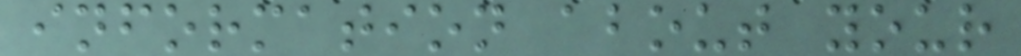information about your
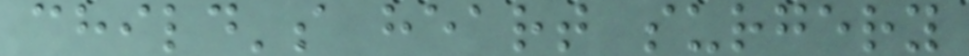child's heart surgery
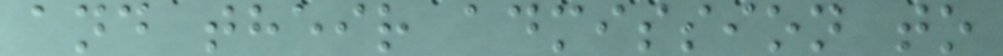and their admission to
